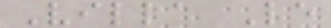Villa Le
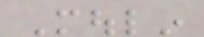Moulin
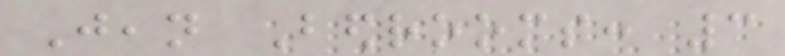Jean Bedrooms: 3
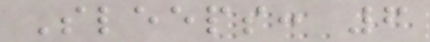Sleeps: 6
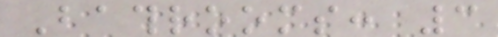Bathrooms: 3
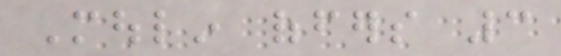Moulin offers 3
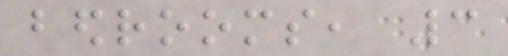bedrooms, 3
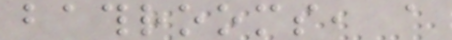bathrooms, a
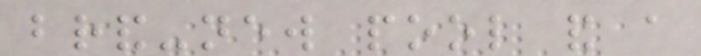brand-new pool and a
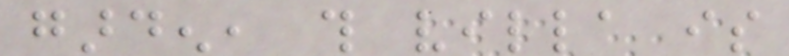garden, this villa is
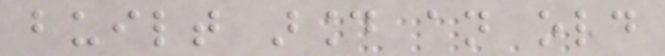built around an old
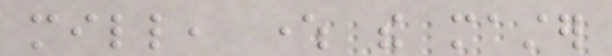mill, where the master
